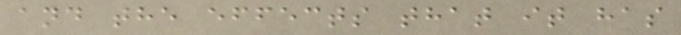and the effects that it has
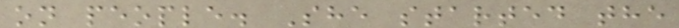on people. She started the
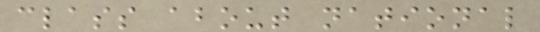class about national
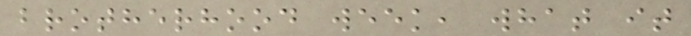brotherhood week, what it
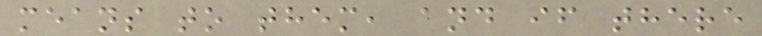means to them, and if there
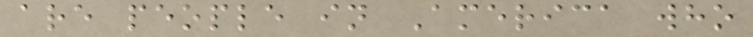are people in America who
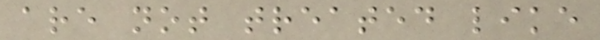are not treated like
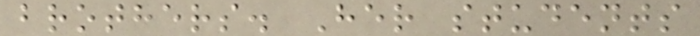brothers. Her students
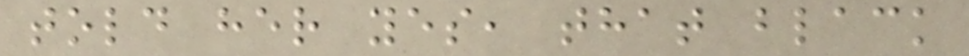told her yes, that black
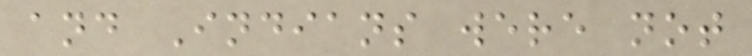and Indians were not
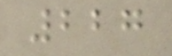227
